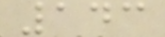143
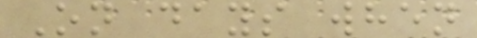On days when
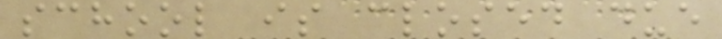school is closed due
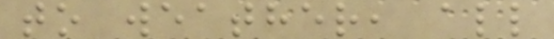to weather, all
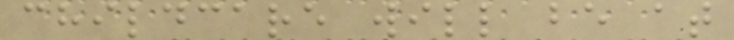childcare will be at
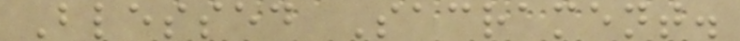Blessed Sacrament.
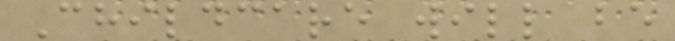Childcare will be
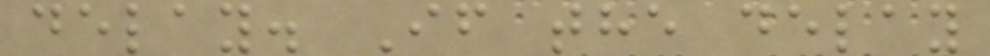delay. If the delay
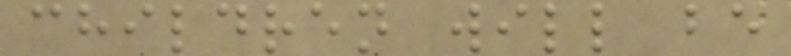children will be
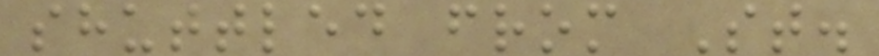shuttled from St.
